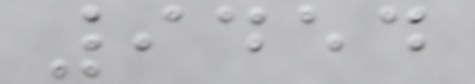9454
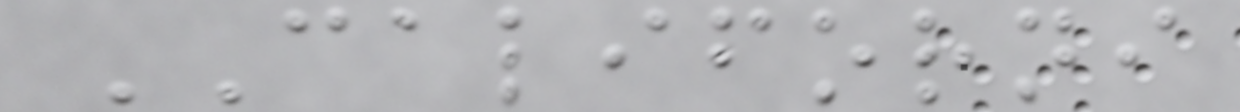CALIFORNI
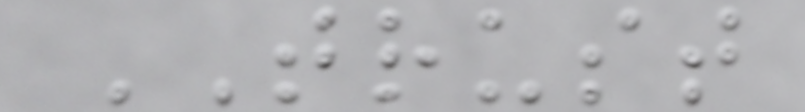TRUST
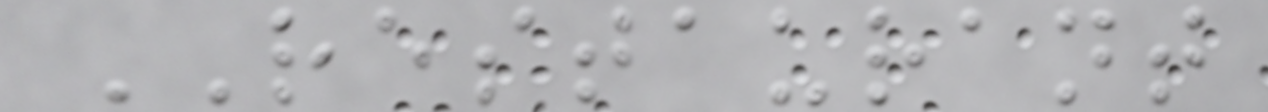RESTAURANT
